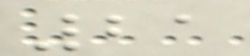21
